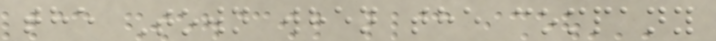the Town when the company
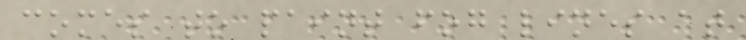comes to paint fog lines at
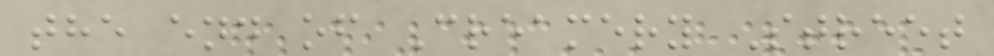the end of Creamery Street
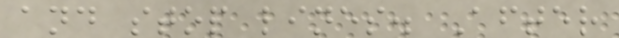and stop lines. After
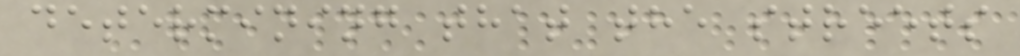determining that the streets
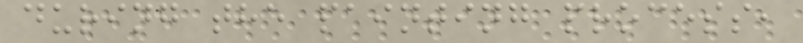during the painting process,
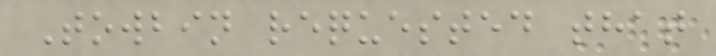Towbin requested that
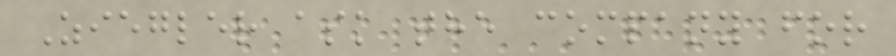Ziegler ask the company for
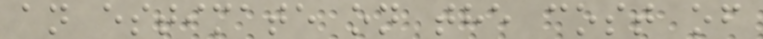an estimate on the cost of
